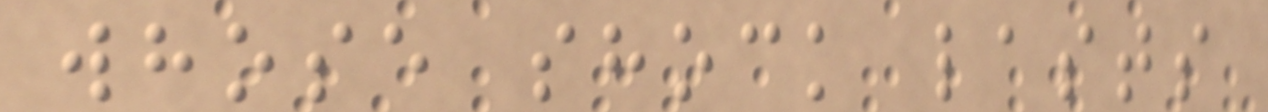whose shock lasts
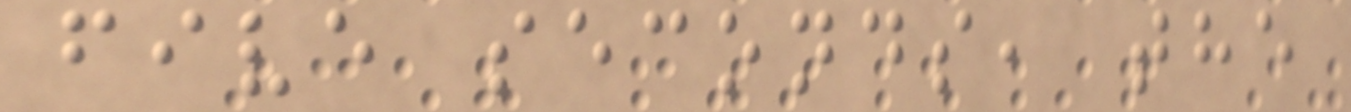five seconds, the
